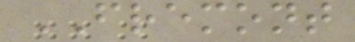FREMONT
